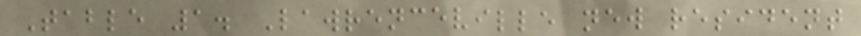Table 1. Lawrenceville new resident
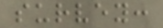survey:
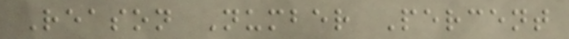Reason Number Percent
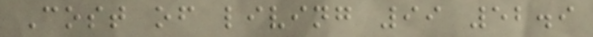Cost of living 99 52.9
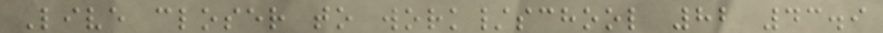Live closer to work/school 82 43.9
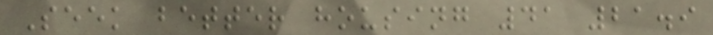Seek better housing 41 21.9
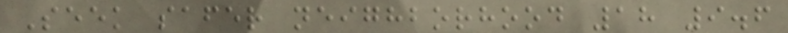Seek safer neighborhood 18 9.6
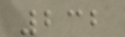232
